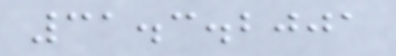31.3.2001
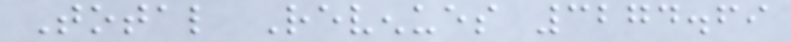Total Revenues 3274.69
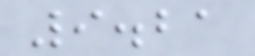9.21
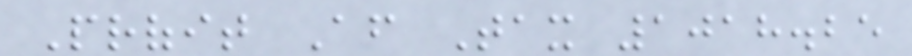Profit After Tax 1018.25
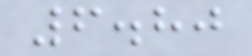6.80
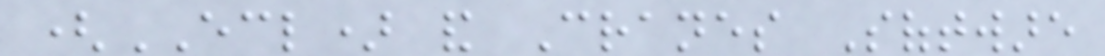(ECL) and Cranes Software
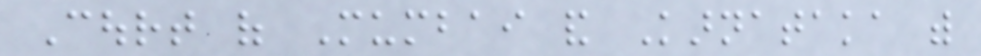Court of Mumbai and Karnataka with
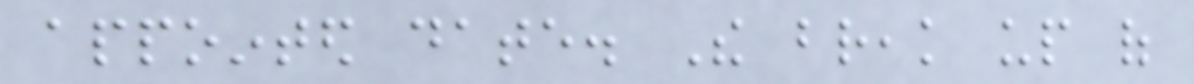appointed date. The break up of
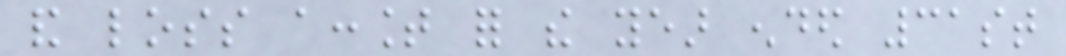and loss account for the year ended 31st
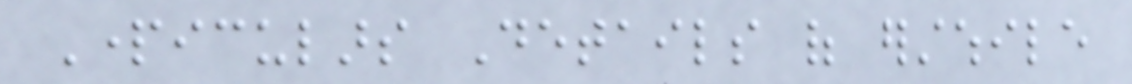Particulars Details of erstwhile
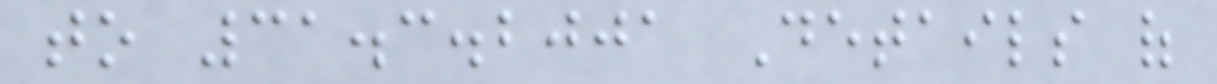to 31.3.2001 Details of
